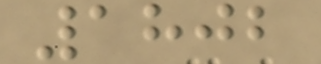1802
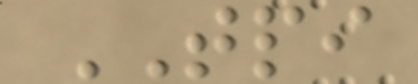TPI
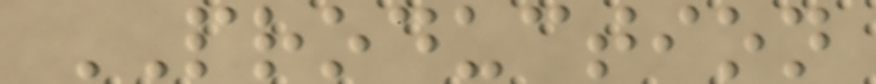PRODUCTION
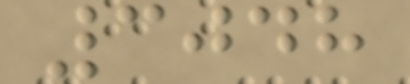3048
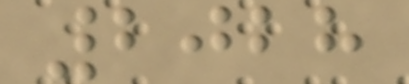2028
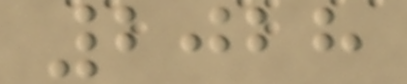2028
